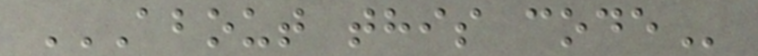ABOUT THIS CODE
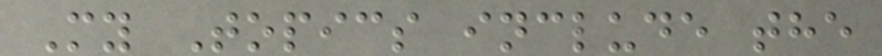My Topics include the
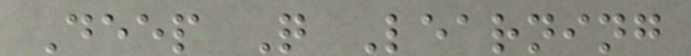Deep Q Learning
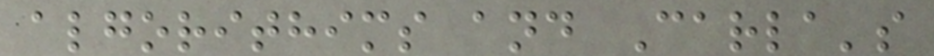algorithims and Carla's
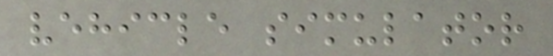vehicle simulator
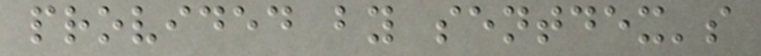provided by sentdex's
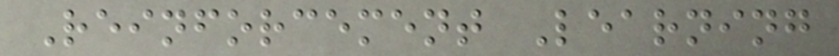Reinforcement Learning
